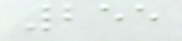255
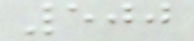500
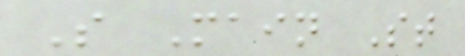S Main St
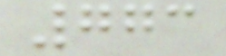773
